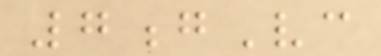7gVc
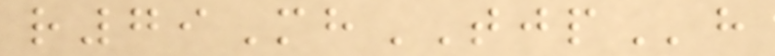r79MhTJPh
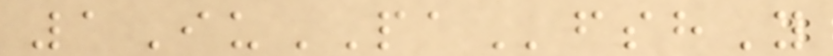1IuPAfshY
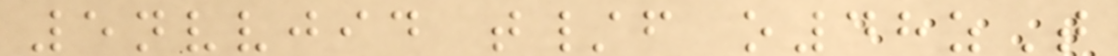5nvvjid t/f o48zT
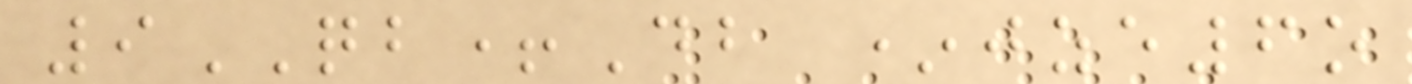9QB+Db *jze6o
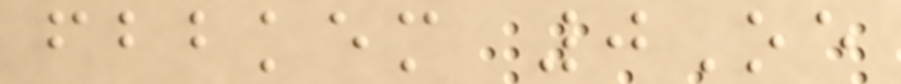fbbkem 0Oe
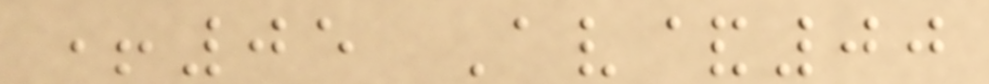+05 Av&00
